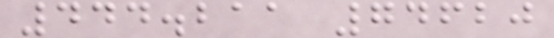444.211 74620
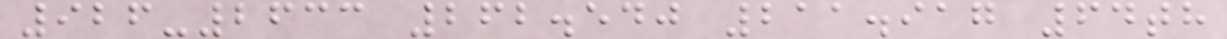926-2633 262.540 211.917 64th
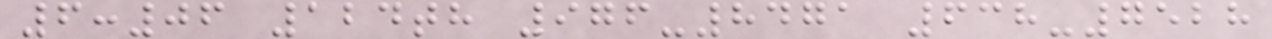6:06 124th 976-8471 638-7528
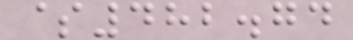$482.74
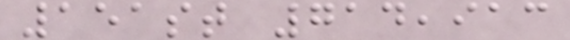151st 714,913
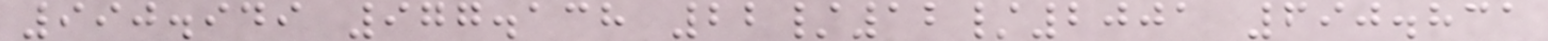990.949 977.138 22/12/2001 690.831
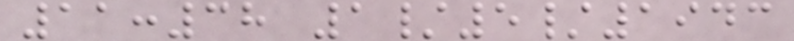11:38 1/5/1943
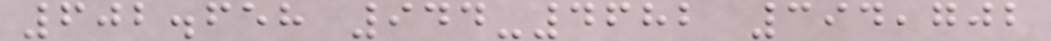602.658 944-4682 394,702
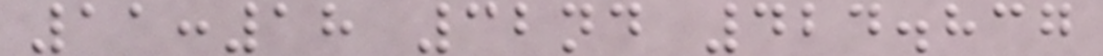11:18 32nd 424.837
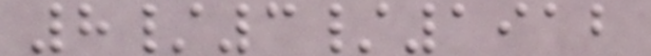8/3/1912
